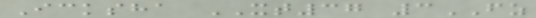Icksha XT37 3FZ
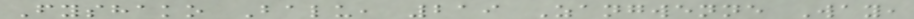Fyshako Balu, 219 Zangwenne Way,
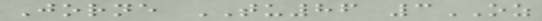Jorne TU86 3OZ
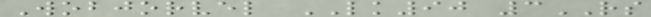Wobjorvel LK90 3RS
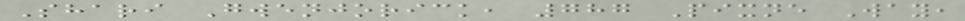Shari Gwenjorick, 787 Pixne Way,
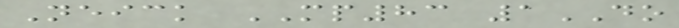Neick MP83 1DO
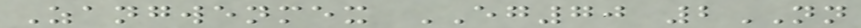Zangwenmex EG70 2NN
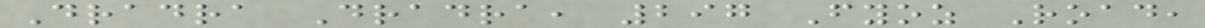Dradra Dradra, 297 Fyoz Road,
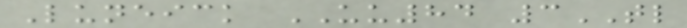Luneick UU84 3TL
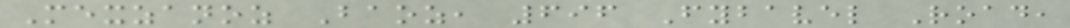Mexzanoz Baoz, 696 Fybavel Road,
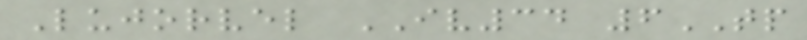Lujorvel IV34 6TP
